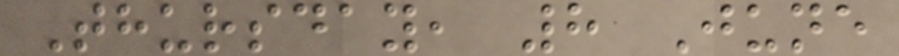Thursday, 8 June
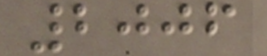2006
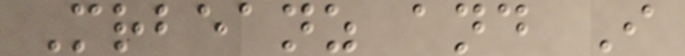Mrbeanz and I
